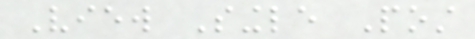View Single Post
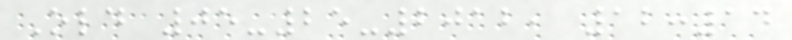Old 05-25-2012, 12:14
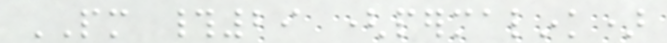PM #29 (permalink)
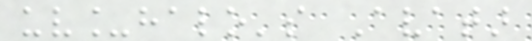uv_halo's Avatar
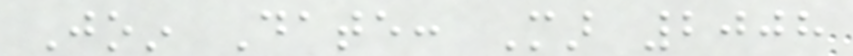Join Date: Mar 2008
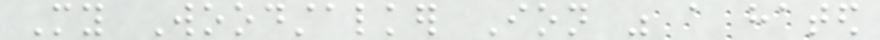My Woodstalker Ion was a hated
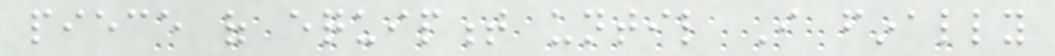piece of equipment until I finally
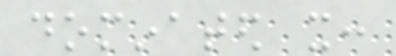dominated it:
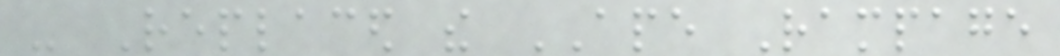- Replaced the APE Rampage
